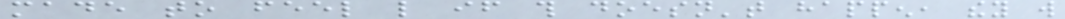made to feel like if this doesn't happen, they will
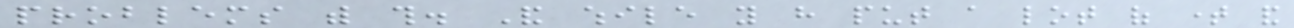problems with this. And while you have put a lot of time and
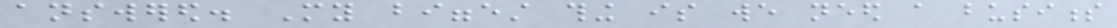answered. My biggest thing is we need a business
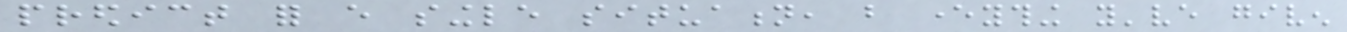predict for every single situation, but everything you've given
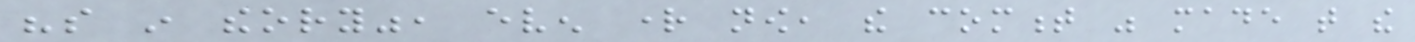"so in theory", even right now, the comment was made that the
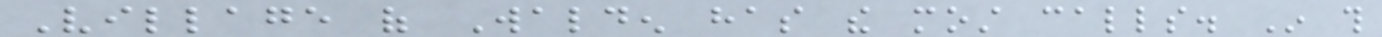Village of Walden has the most calls. In this
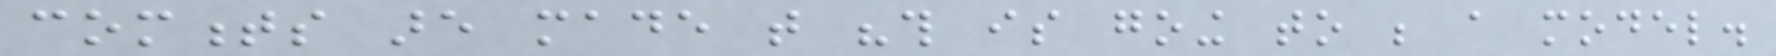comments are made that "this is going to be a model.
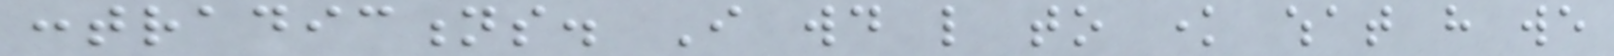contradictions. I would like to know what have we
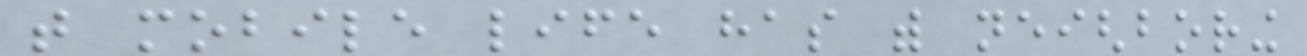that mobile life has with neighboring
